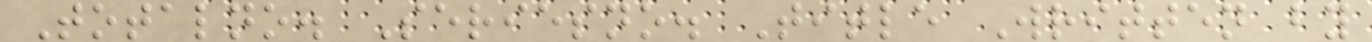Totalno. Seriesno. Title Written by
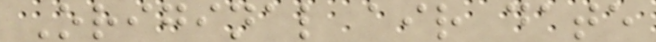Original air date
